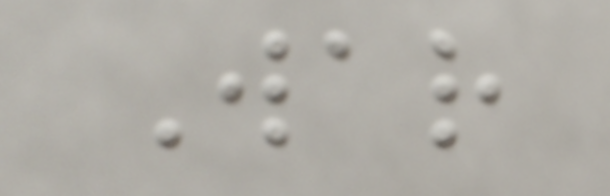War
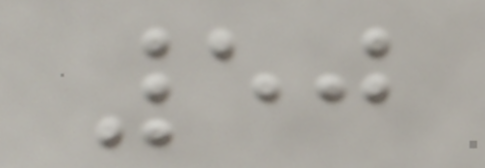50
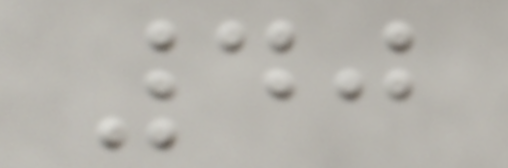40
